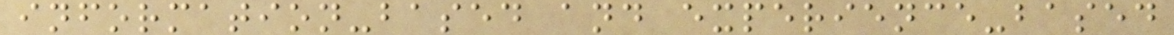information-based and experience-based
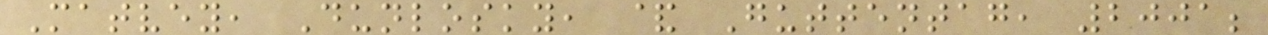Matvey, Dunlosky, & Guttentag, 2001;
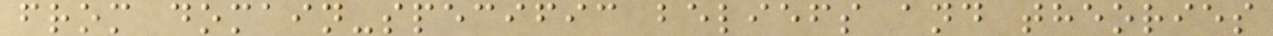from domain-specific beliefs and theories
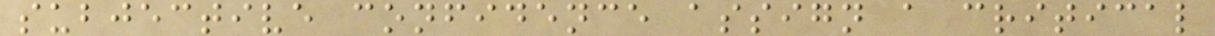subjective confidence assign a critical
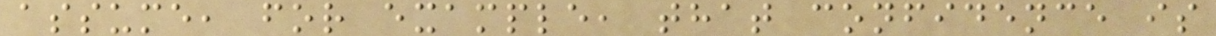assume, for example, that confidence is
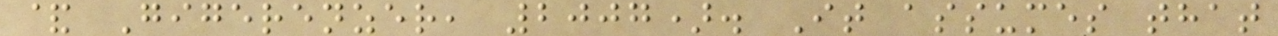& Gigerenzer, 2007). It assumes that
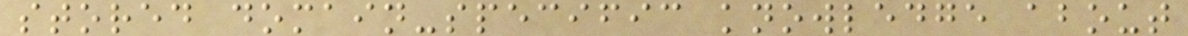stored domain-specific knowledge about
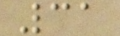31
